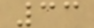33
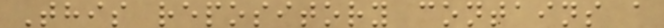This repository contains a
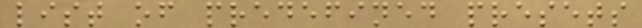list of predefined presets
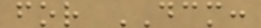for DCM:
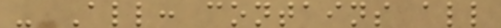- All: contains all
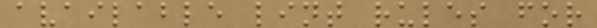available lint rules for
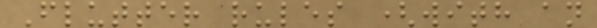Flutter rules (with an
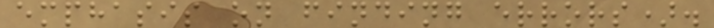emphasis on finding errors).
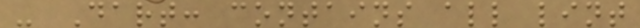- Dart: contains all lint
